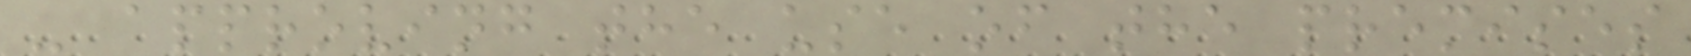- approving the use of the premises
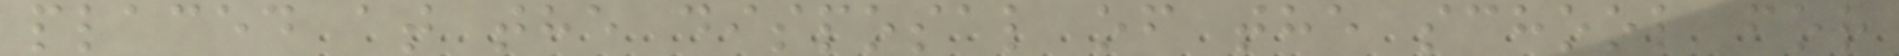placed at the disposal of the school for
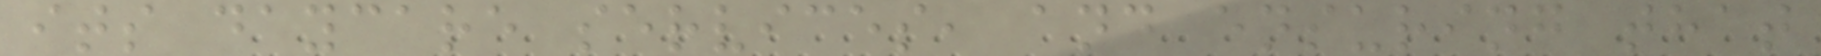its daycare services, and ensuring that
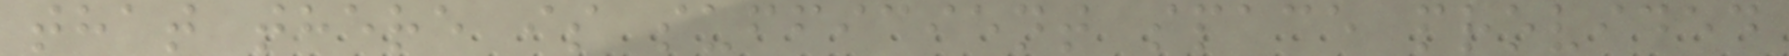that there is sufficient space provided
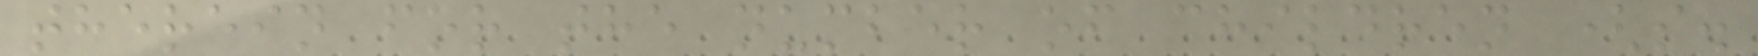therein for the number of children (s.
